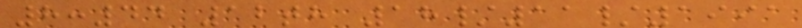8:44 12th 18/11/1991
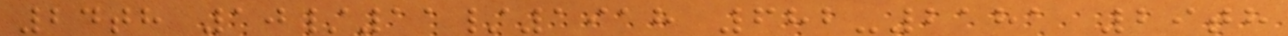24th 10/11/1918 682-2181 29th
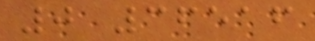0 36516
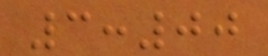3:00
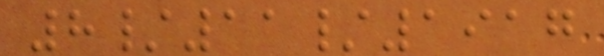8/11/1917
